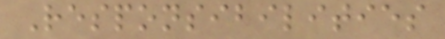Responsibilities
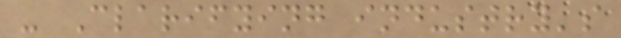- Clarifying industry's
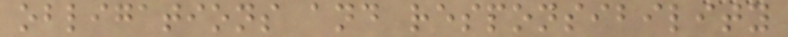obligations and responsibility
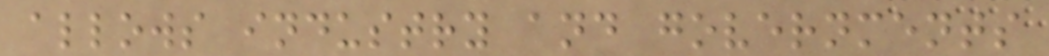allows industry and governments
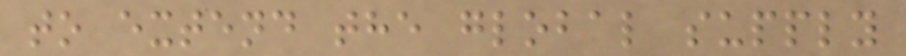to extend the global supply
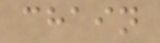chain
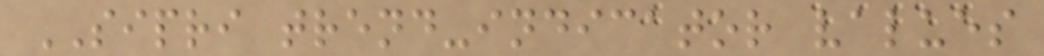SIPRI trend-indicator values
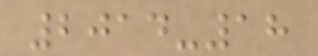2014-18
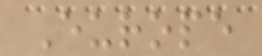Europe
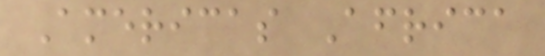Americas Africa
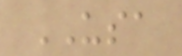USA
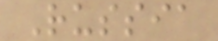Russia
